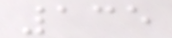135
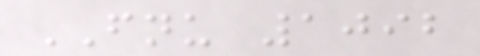FNU 1092
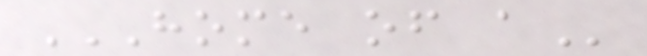HOME OF A
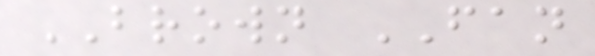BROWN FAN
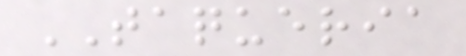TAQUERIA
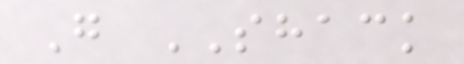G SHACK
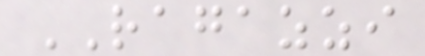RAGAZZI
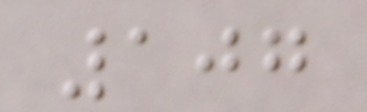107
